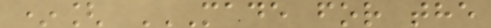*[ MADE FOR THE
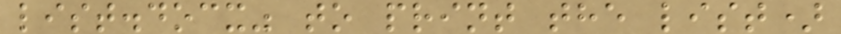list.docx" to print the list)
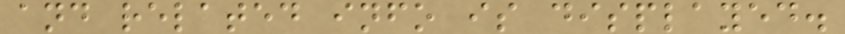and related info is displayed.
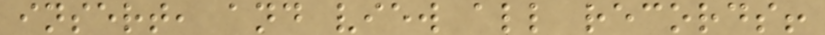insert, and view all records!
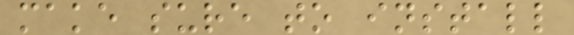make sure to install
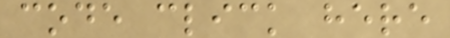code click here
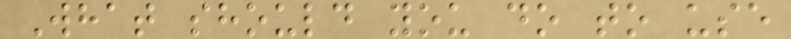What should you do to use
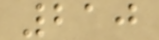210
